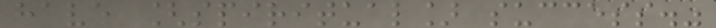have [spiritual] success."
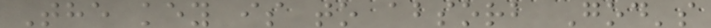The key is to absorb God's
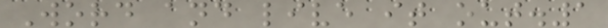Word and live it out.1
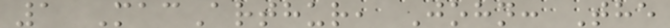1 MacArthur, John: The
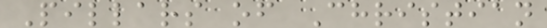Pillars of Christian
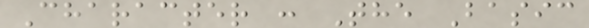Character : The Basic
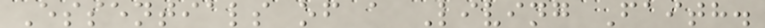Essentials of a Living Faith.
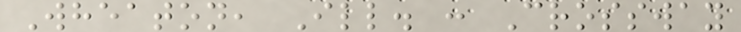Wheaton, Ill. : Crossway
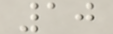10
